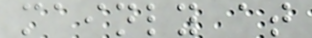mainly at
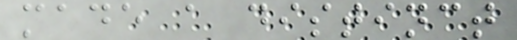made a distinct
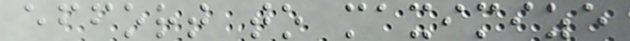effort to maximize
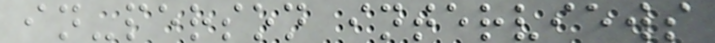in-person interviews
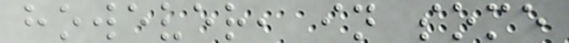however, in some
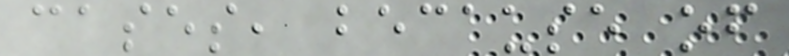cases, because of
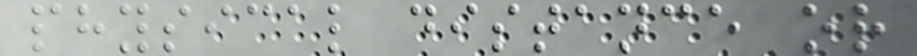physical distance or
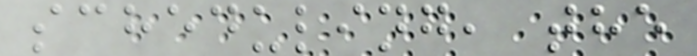scheduling, the
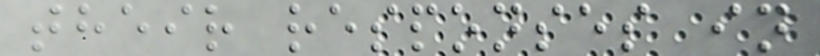their responses in
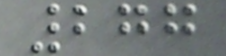277
